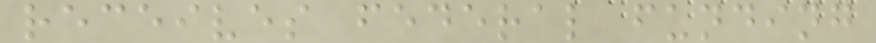receives federal funding
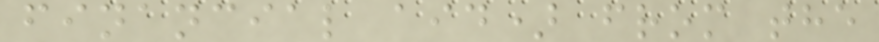financial aid) from the
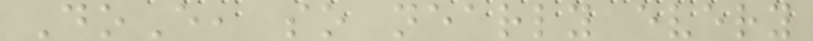DoE, so nearly every
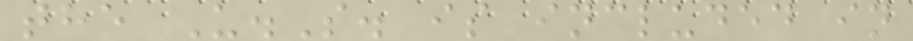the U.S. is included in
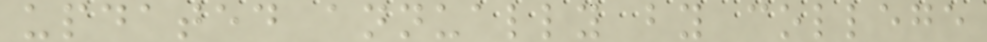updated annually by college
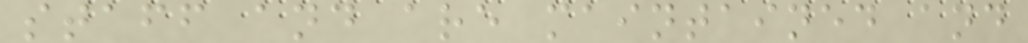staff and are maintained and
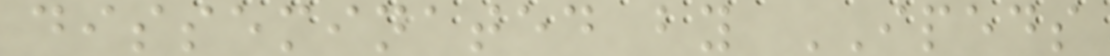disseminated by IPEDS
